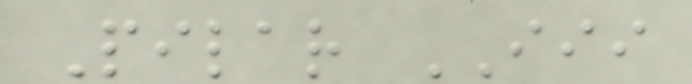Pilar III
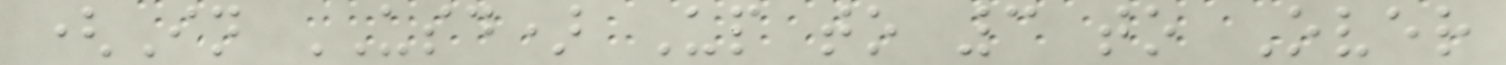(In USD) Up to 3 to Over
